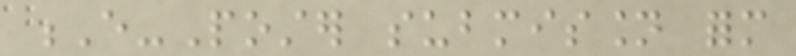E-Poster submission form
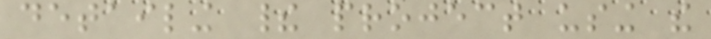detailing their project using the
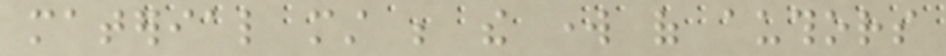material must be the work of authors
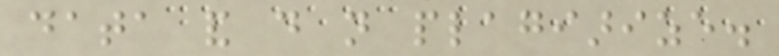data and do not plagiarize.
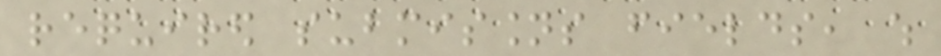required submissions fields, which
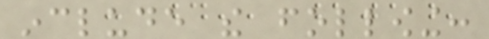include the following:
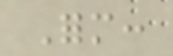Form:
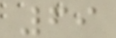69
